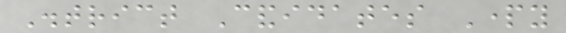District Candidates Party
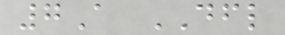7A DFL
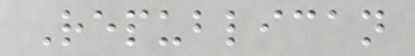Republican
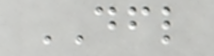DFL
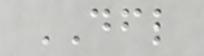DFL
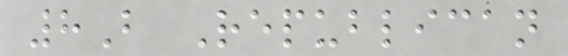8B Republican
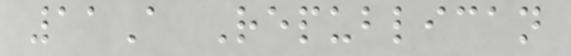11A Republican
